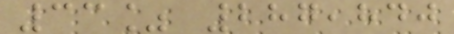33% 287,840
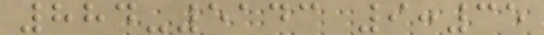884-5143 9:35
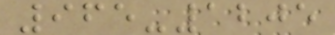965-1205
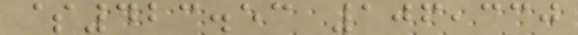$423.53 106,330
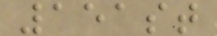151st
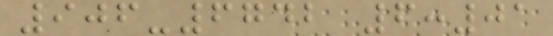906-6742 6:01
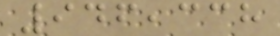946,338
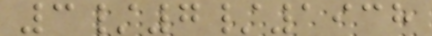3/7/1938
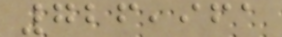726,961
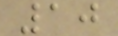10
